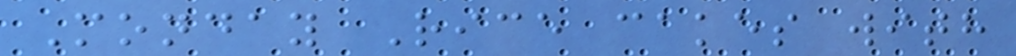Monday Rice cakes with
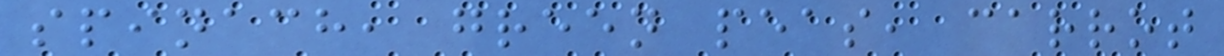spinach, green peas, carrot
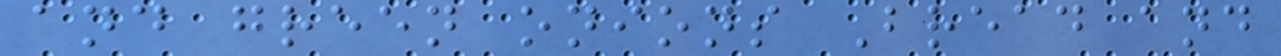and green onions Bread and
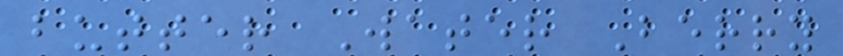butter Water Berry
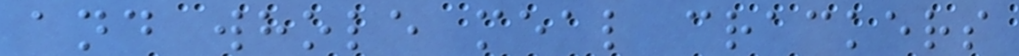and whole meal crackers
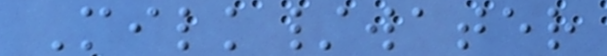Milk/water
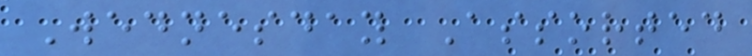Wednesday Assorted
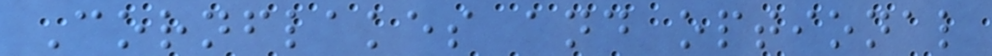Cornflakes and optional
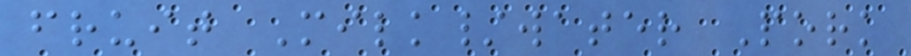fruit Milk/water Pork
